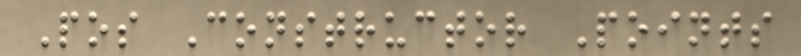Pos Constructor Points
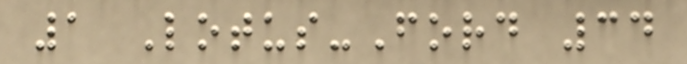1 Lotus-Ford 34
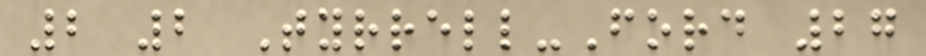2 2 Tyrrell-Ford 27
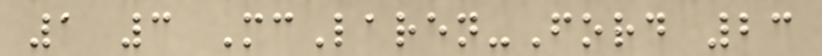1 3 McLaren-Ford 23
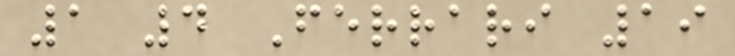1 4 Ferrari 19
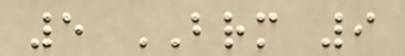5 BRM 9
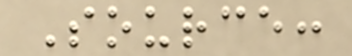Source:
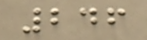246
